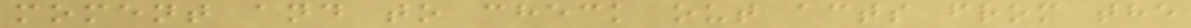moment and to check out acts from the
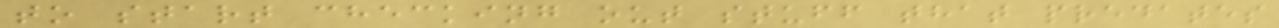to start checking out stuff that predates
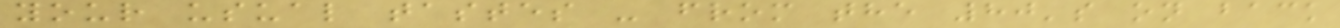your usual tastes - from the 80's on back
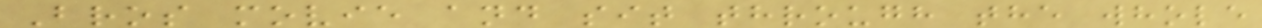Bros movie and sit through the whole
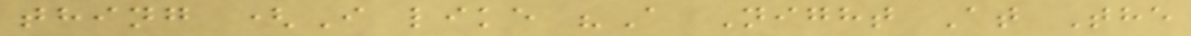thing (I like "A Night At The
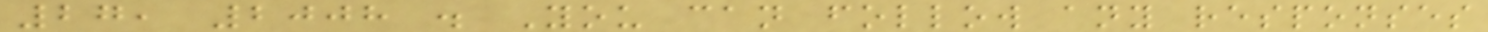27, 2008 . You can follow any responses
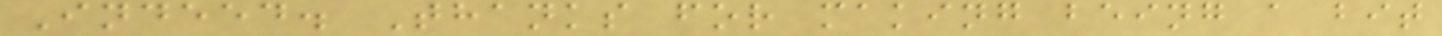Indeed. Thanks for making being a bit
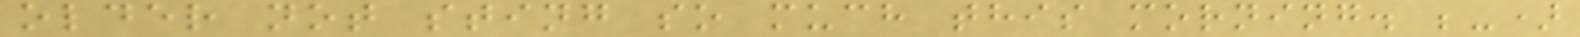older not sting so much this morning. ;-)
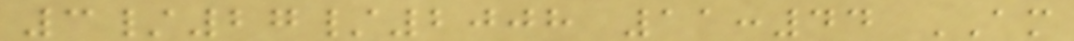3/27/2008 11:44 AM
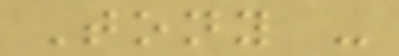Tony -
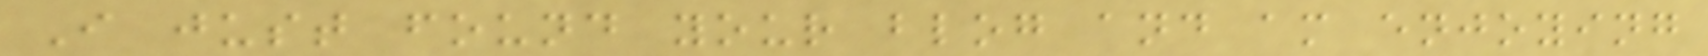I just found your blog and am enjoying
